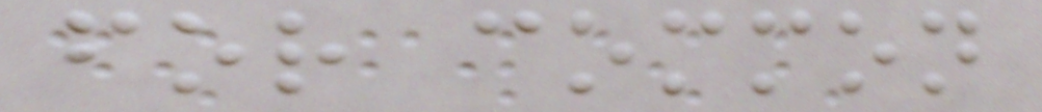for common
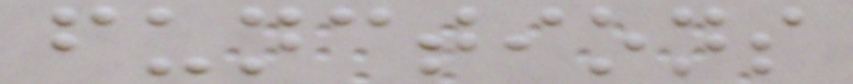functions
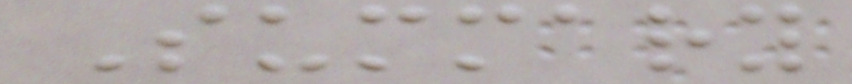Summary
